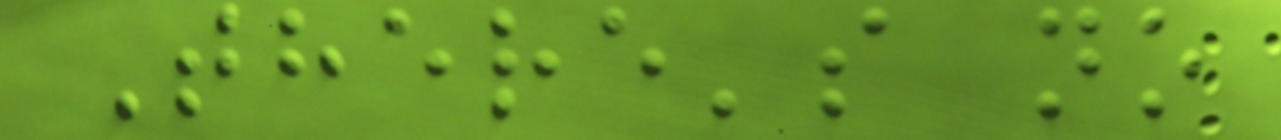There's no
